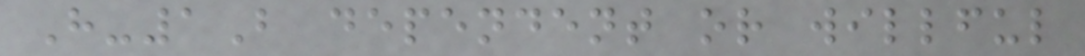H-1B dependent or willful
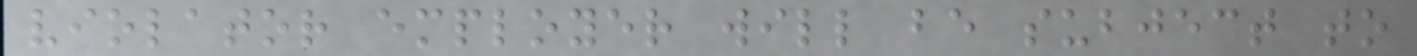violator employer will be subject to
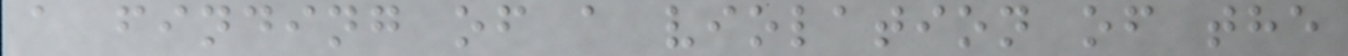a finding of a violation of the
